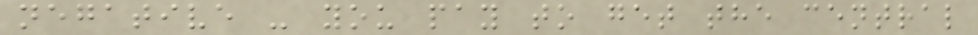negative - you pay to get the central
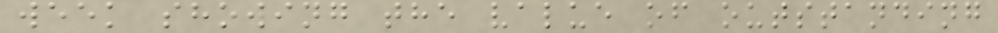week showing the value of outstanding
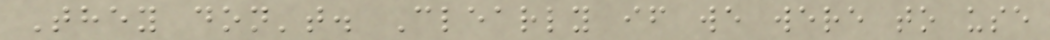They don't. Clearly if we were to use
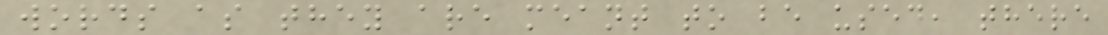words as they are meant to be used, there
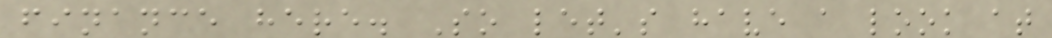finance here. So let's have a look at
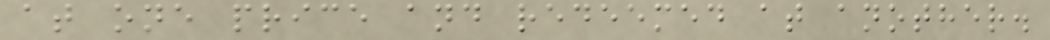at one price and redeemed at another.
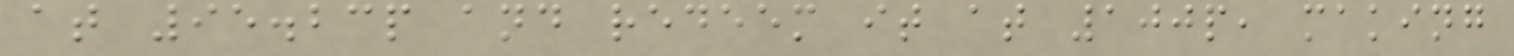at 95.23p and redeem it at 100p, making
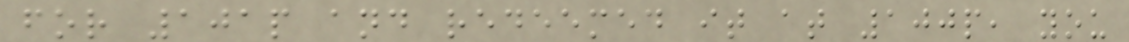for 101p and redeemed it at 100p, you
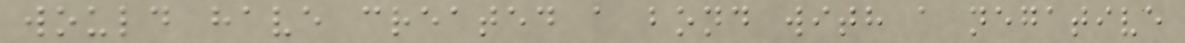would have created a bond with a negative
